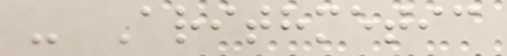- Arithmetic
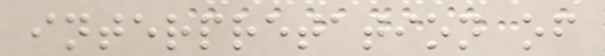interpretation of
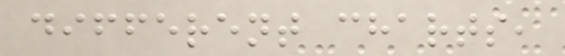different charts,
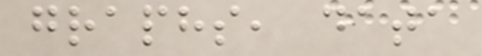graphs, data
